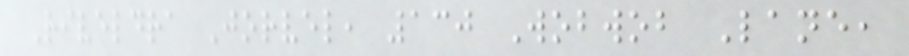Riveldra Jorvel, 130 Wobwob Lane,
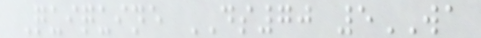Quiquine DS70 5WA
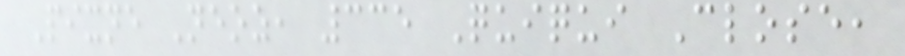Pixne Neoz, 335 Quiqui Close,
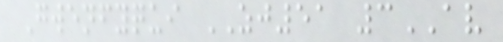Gwenfyqui ZJ51 3AV
